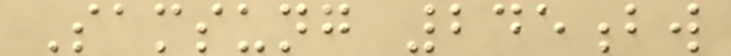Samsung 245bw
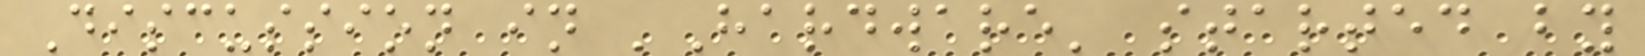Discussion in 'Hardware' started by
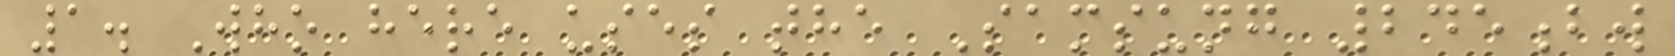1. Who here uses the Samsung 245bw
